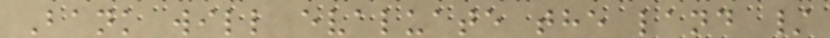Bank will evaluate the land /
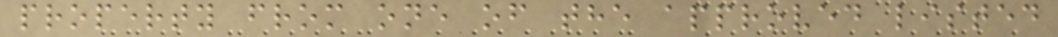property from one of the approved listed
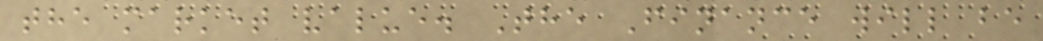the market value. The Finance will be
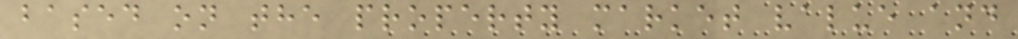based on the property market value and
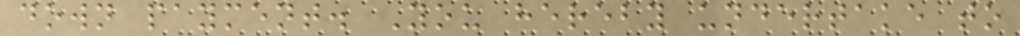down payment. You hereby undertake to
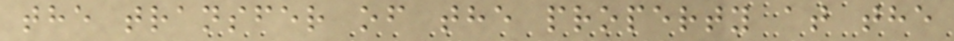the transfer of the property at the
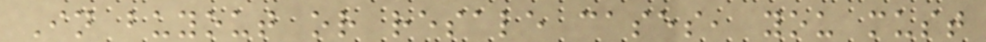In buyout or resale cases, you must
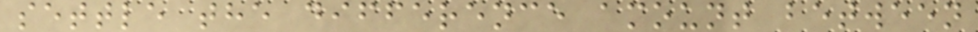settle the difference amount between
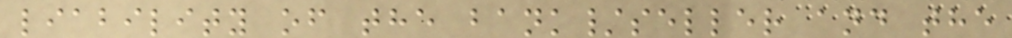liability of the bank/seller and the
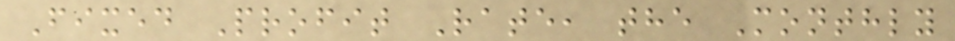Fixed Profit Rate, the Monthly
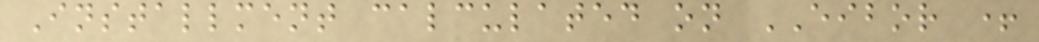Installment calculated on EIBOR +
